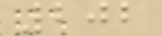202
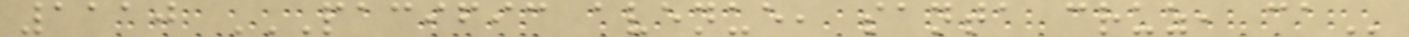1110 PACIFIC AVENUE, SANTA CRUZ, CA
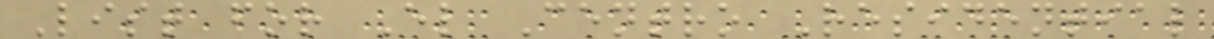List for El Centro Residential
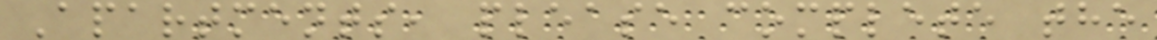Apartments, please complete the
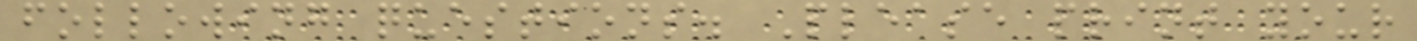following questions. Please print your
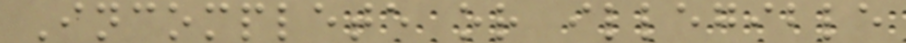Incomplete or illegible
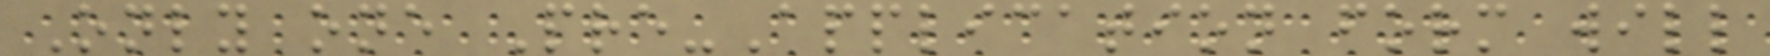Only one Pre-Application form will
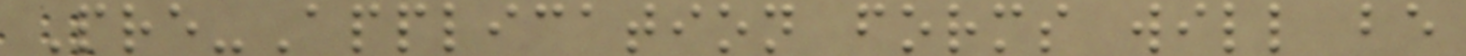Pre-Application forms will be
